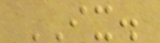IX.
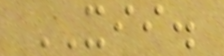XII.
